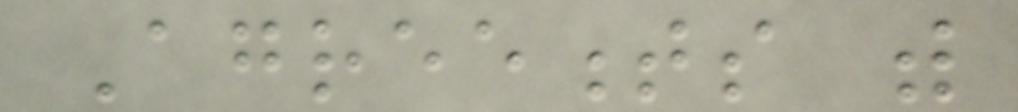Agreements with
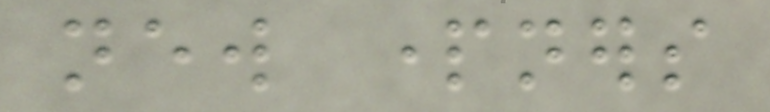new partners
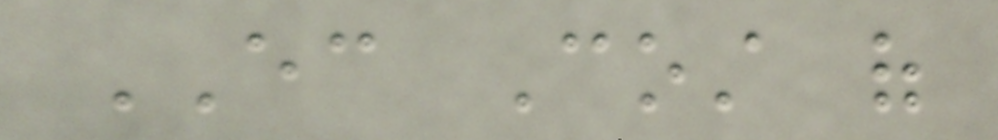EC Cost of
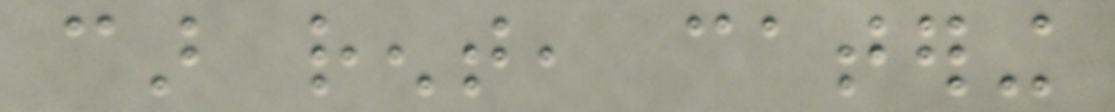car rent, catering
